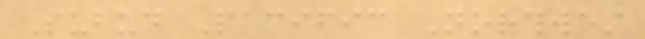Subud Pacific Northwest
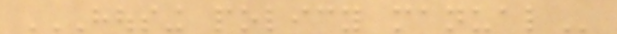HOUSING POLICY MANUAL
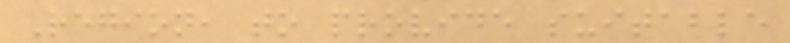Region, to provide suitable
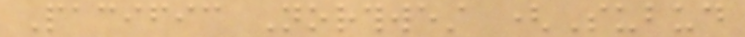Pacific Northwest (Subud
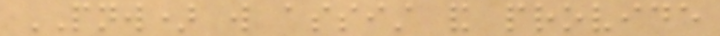PNW) will assist and provide
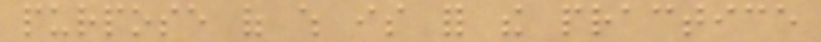purpose of which is for the practice
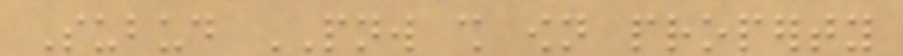Subud PNW shall own property
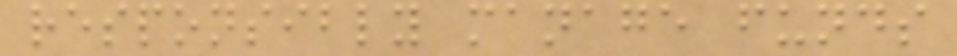responsibly manage funds
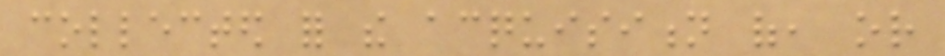collected for the acquisition of, or
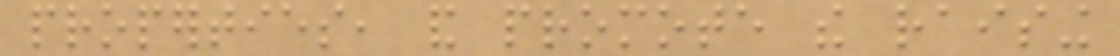properties, and promote the raising
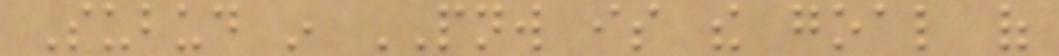Subud in PNW is the goal of
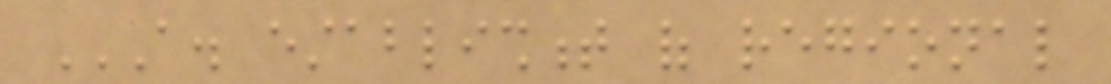A. ESTABLISHMENT OF REGIONAL
